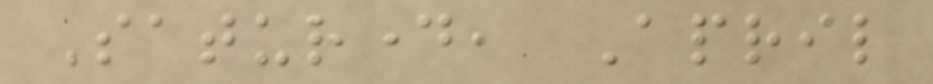Saturday, April
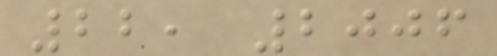22, 2006
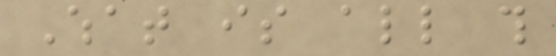What is all this
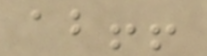about!!
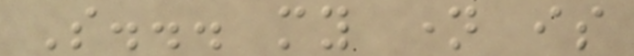So... my name is
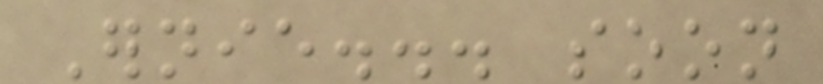Ernie... soon
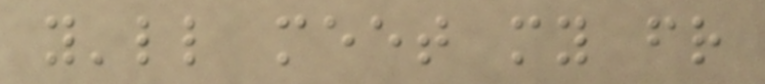you'll meet my friend
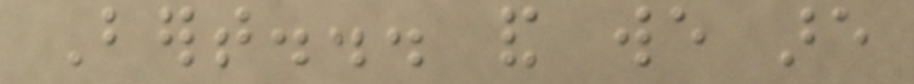Bert... and we are
